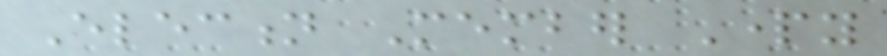Election Member Party
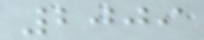2009
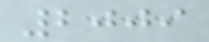2009
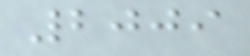2009
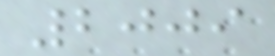2009
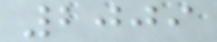2009
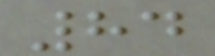84
